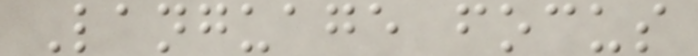Language focus
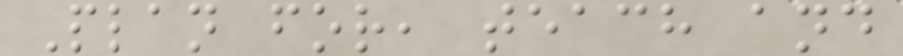Plan for, teach and
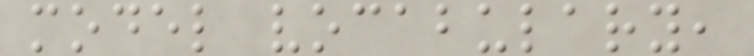model vocabulary,
